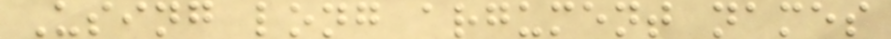Using long argument names
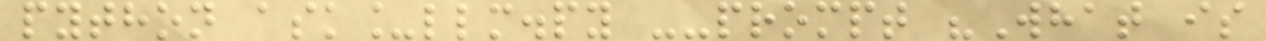python ask_llm.py --prompt "What is
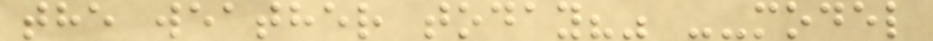the weather today?" --model
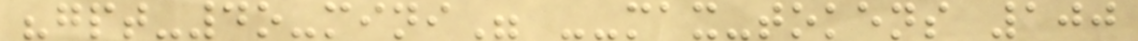"gpt-4o-mini" --max-tokens 100
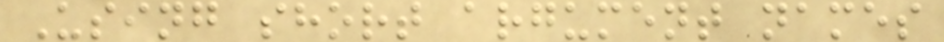Using short argument names
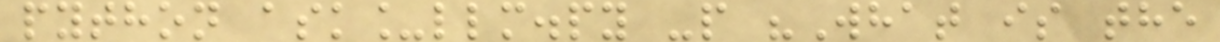python ask_llm.py -p "What is the
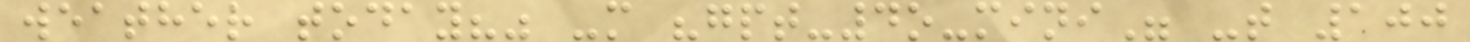weather today?" -m "gpt-4o-mini" -t 100
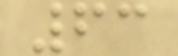63
